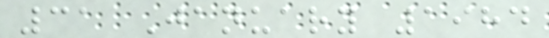31 January 1984
